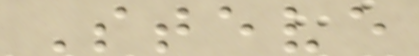Steve
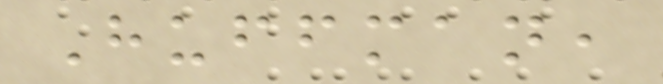Huffman,
